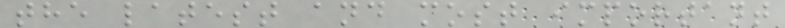the latest and most important
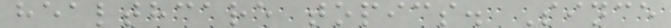healthcare topics. Since
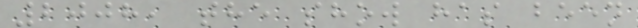2008, the show has been
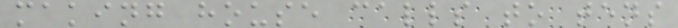making house calls to tens
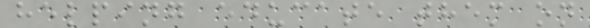helping educate them on
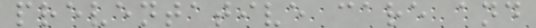preventative care and
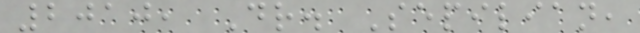2010, Dr. Sepilian,
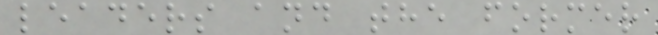leaders and the former
